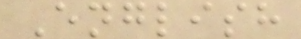English
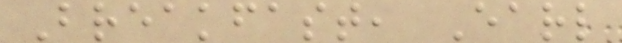Breakfast, Earl
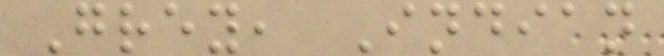Grey, Indian
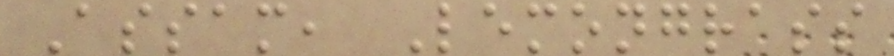Assam, Lemongrass
